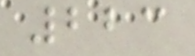223
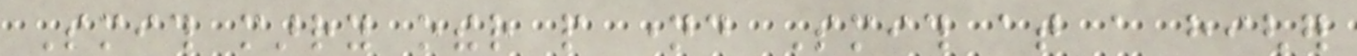Smith marry other people named Smith at a higher
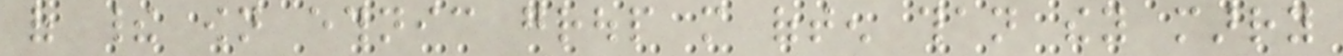of their own ethnic group more often than they marry
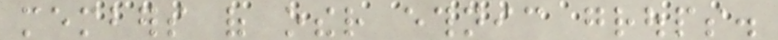members of other ethnic groups.
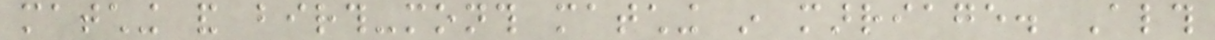matching and birth-month matching in marriage. Although
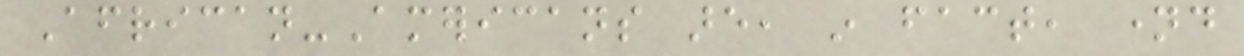African-Americans are, in fact, named
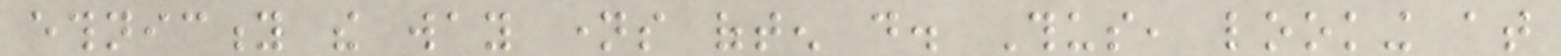ethnicity the way names often do. Thus, looking at
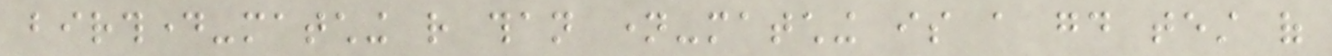birthday-matching rather than name-matching is a good test of
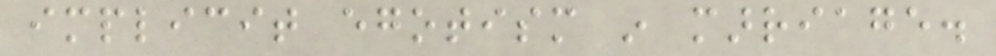implicit egotism in marriage.
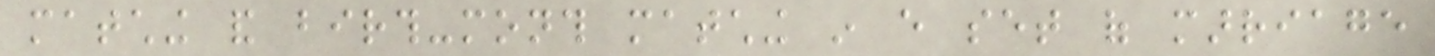matching and birth-month matching in every set of marriage
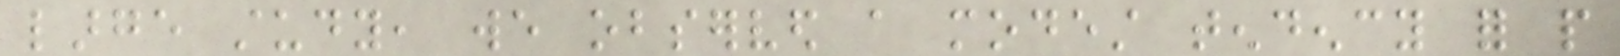large study, we observed a modest tendency for people
